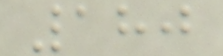180
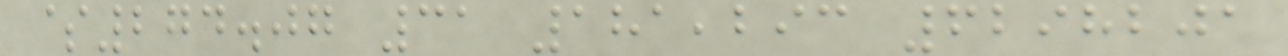$274.07 31 181,293 6298201
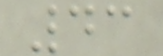43
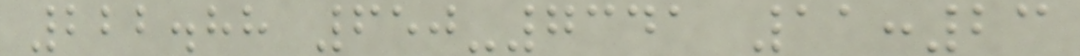222.88 650-7341 11:23
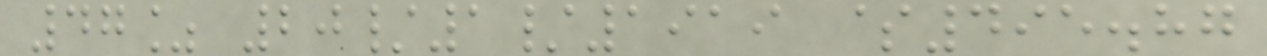47% 20/1/1919 $495.87
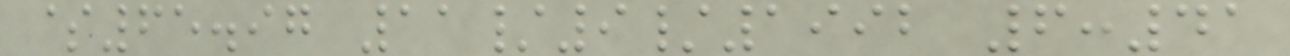$65.97 11/9/1992 6:41
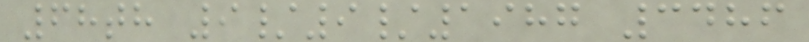68th 9/9/1987 3486
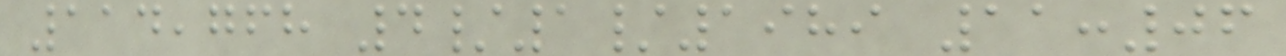114,768 4/1/1989 11:06
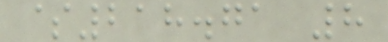$218.71 8
